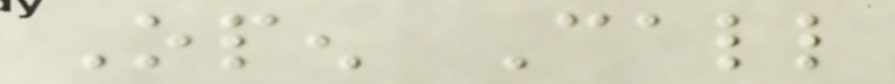Open Call
